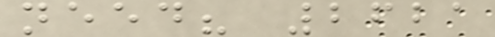need? 2621
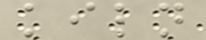kiln
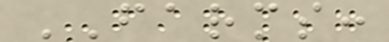FARMS:
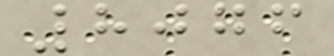8076
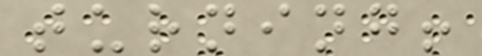turning!
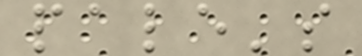pale's
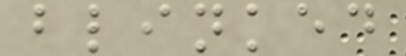blinked
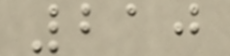210
